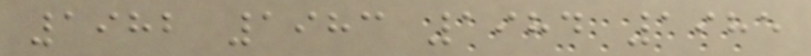1982 1983 1984 1985
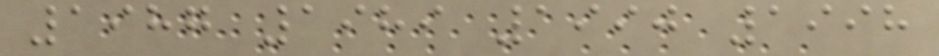1987 1989 1990 1998
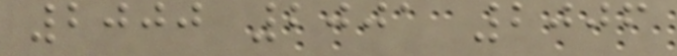2000 2001 2006
